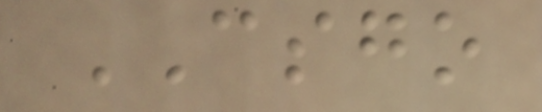CSGO
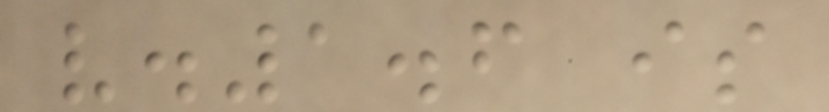v.1.6 is
